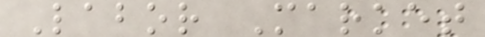Labor Market
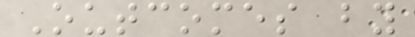Outcomes by
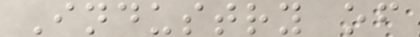Industry of
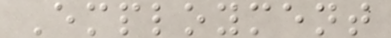Employment
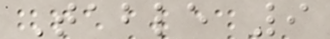Table 9
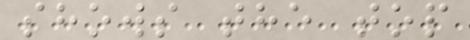shows the top
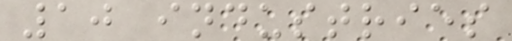10 industries
